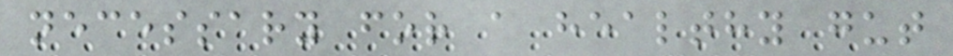necessary for a healthy gut
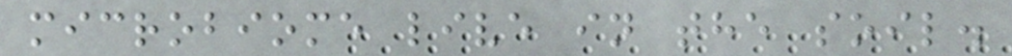microbiome live in the soil.
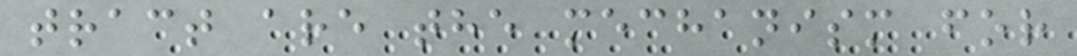tract are the mechanism for
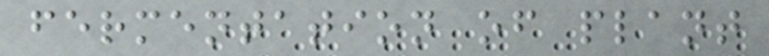fermentation of plant
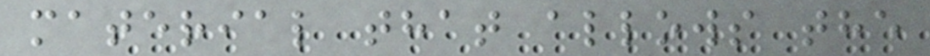material that allows the
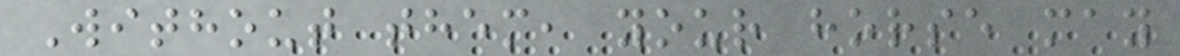Without them, your horse may
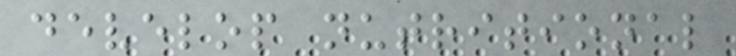develop nutritional
